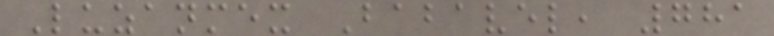Luzanmex Babavel, 781
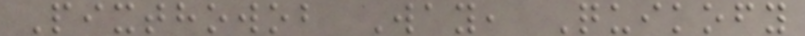Pixthowob Way, Quikofy
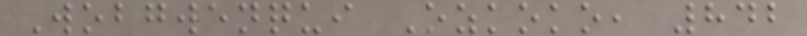Wobgwenqui Ozkoko, 842
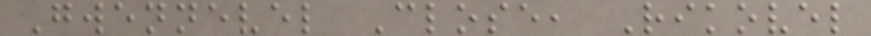Gwennevel Close, Rikovel
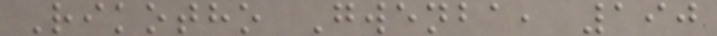Rikotho Gwenba, 190
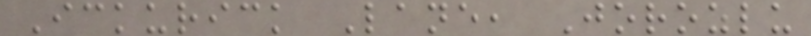Ickurick Lane, Jorozlu
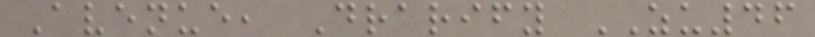Avenue, Drarify ZU46
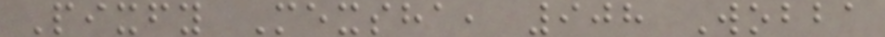Pixfy Mexsha, 908 Wobba
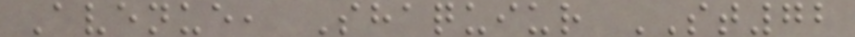Avenue, Shaquiur ST72
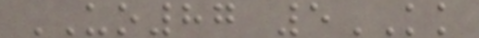UO87 5KK
